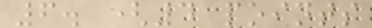6. (4 points
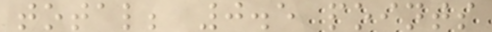total; 0.5 points
